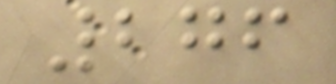276
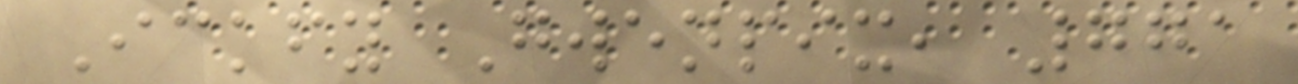Ickfy Gwenpix, 771
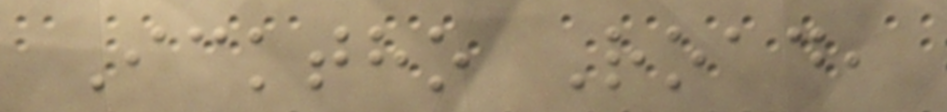Icktho Road,
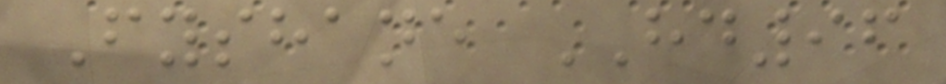Fyshane HD96
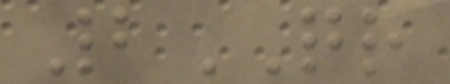2QR
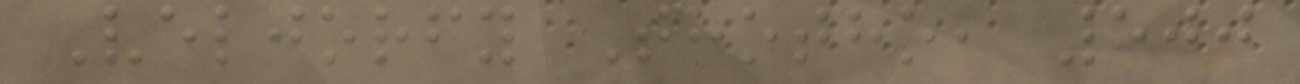Veljorfy Thotho, 500
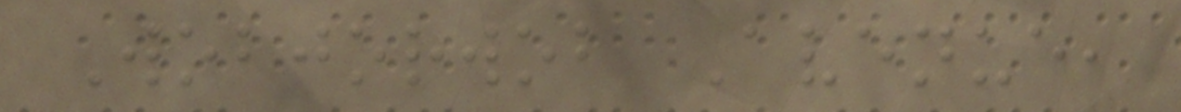Wobjorwob Avenue,
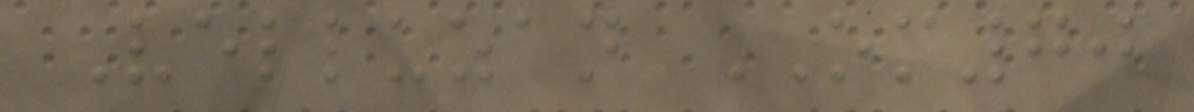Velluzan OM70
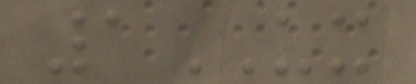1UX
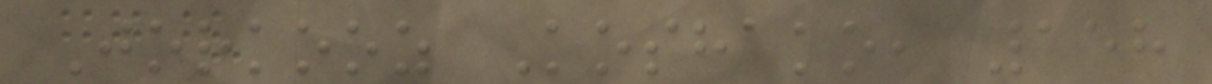Jorkooz Koshako, 158
